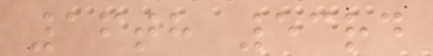16th 53rd
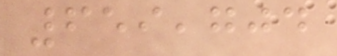659,704
